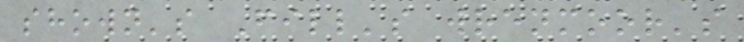shown's Fill's wrenmoor's
